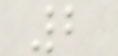2
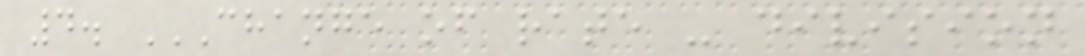4. CHANGE OF RATE - DIVISION
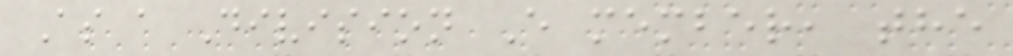As a Division E member, the
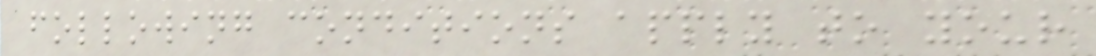following conditions apply to your
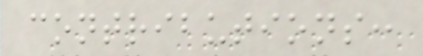contributions:
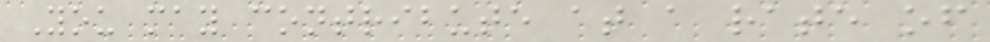You may contribute at a rate of
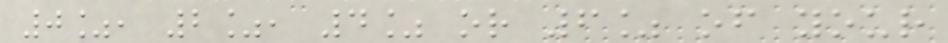0%, 2%, 4% or 6% of your
